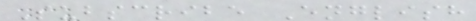Subscribe English
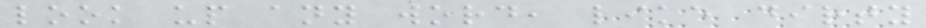look up any word, like dirty
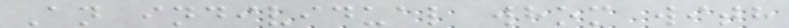An individual whom with
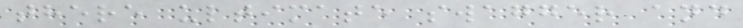there ultimate swagger and
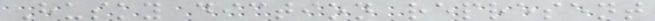Husky diction represent
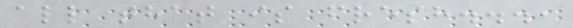all that is fresh...,
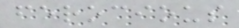ferocious
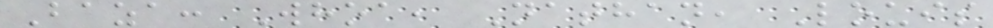Baza: Whoa, Nathan, Louis
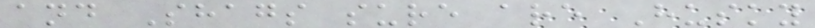and Shags sure are Husky
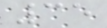35
